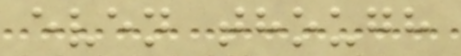even though
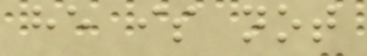he is not
